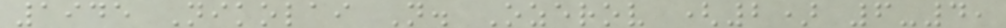1945 Nikolai N. Ozerov (2) 6-4,
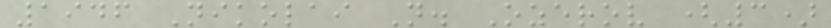1946 Nikolai N. Ozerov (3)
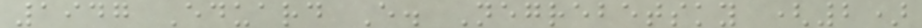1947 Eduard E. Negrebetsky (2)
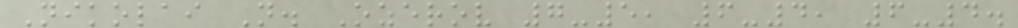Nikolai N. Ozerov 7-5, 6-4, 6-4.
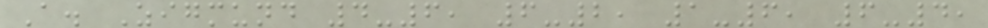A. Zigmund 4-6, 6-2, 1-6, 6-4,
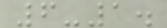6-1.
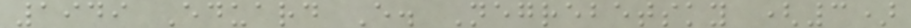1949 Eduard E. Negrebetsky (3)
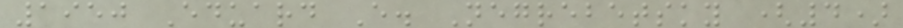1950 Eduard E. Negrebetsky (4)
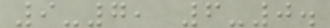9-7, 6-0.
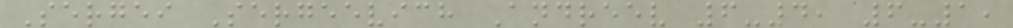Sergei Sergeevich Andreev 6-4, 6-1,
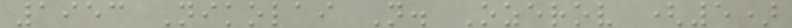1953 Nikolai N. Ozerov (5)
